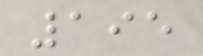195
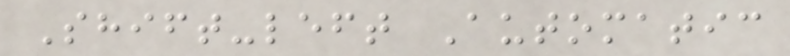Shift-left Automatic
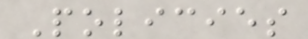Policies
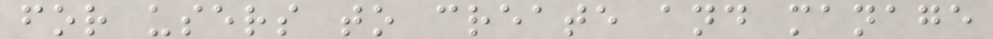for users to create and manage
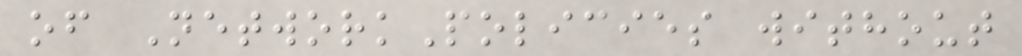of NetworkPolicies without
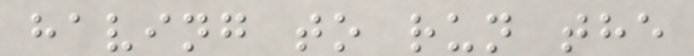having to run the
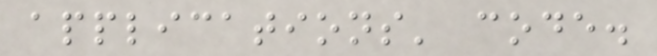applications' code.
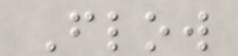Flow
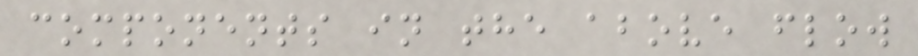components in the above flow
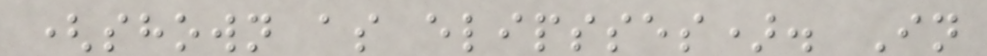(shown as elipsses). In
